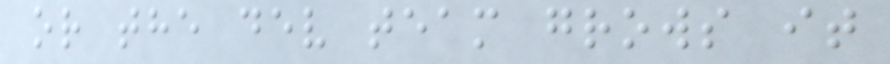or the dev team grows it
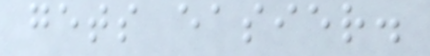gets easier.
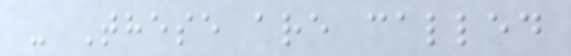- These are called
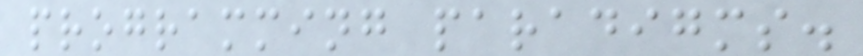programming paradigms.
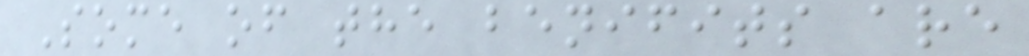Some of the benifits are
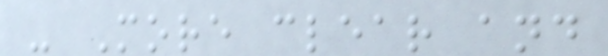- More clear and
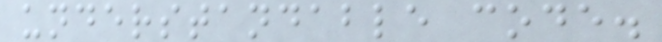understandable code.
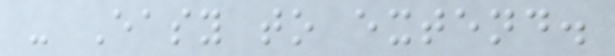- Easy to extend.
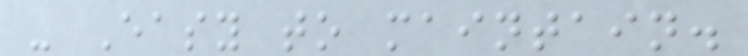- Easy to maintain.
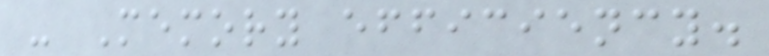- Memory efficiency.
